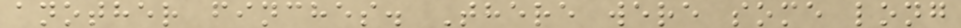another finches. There were some long
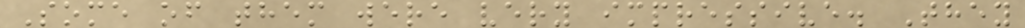Some of them were very impressive. They
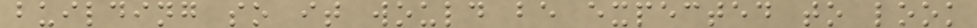building so it would be expected to look
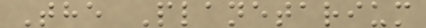The Planetarium
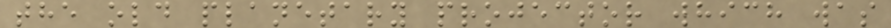the old planetary projector which was
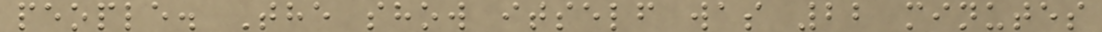people. The show itself was 22 minutes
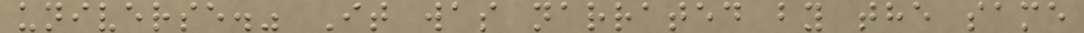universe." It was narrated by the same
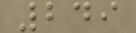249
